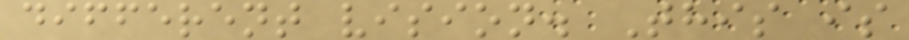different vision. This is
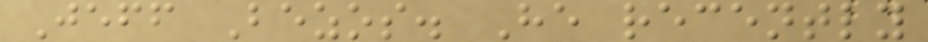Jeff Bezos. He recently
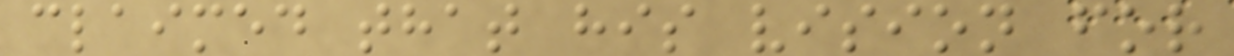claimed that his vision for
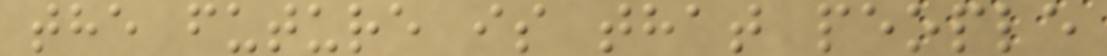the future is that people
